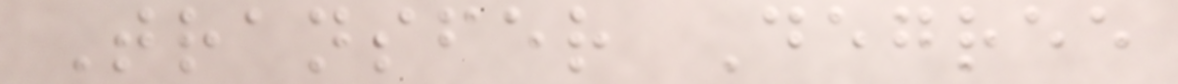Transfer Degree
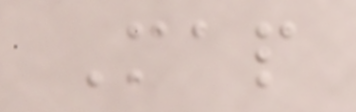Map
